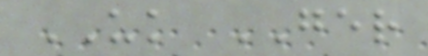UK GER
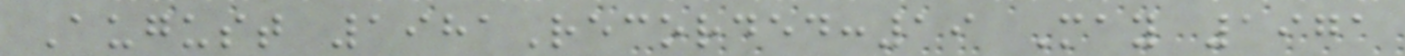August 1981Recorded:19 May 1971
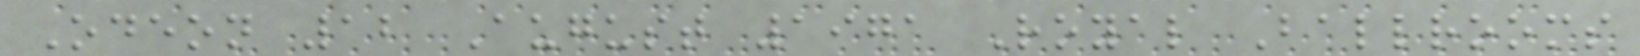Odeon 12 August 1971 Royal Ballrooms
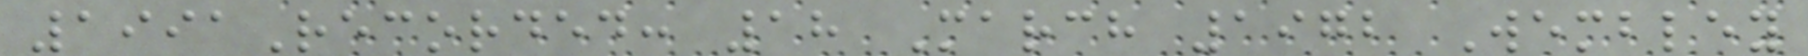1991Recorded: 18 March 1972 Wembley
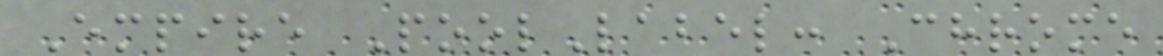Empire PoolLabel: Chrome
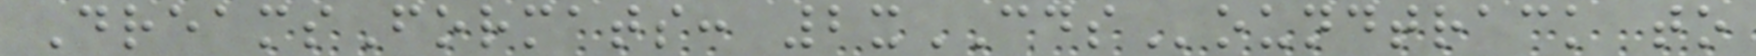DreamsFormats: 2xCDSoundtrack to
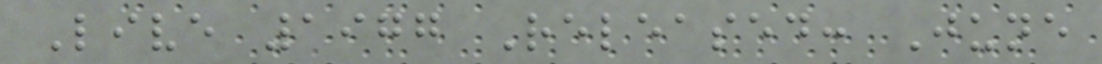Live 1977 Released: June
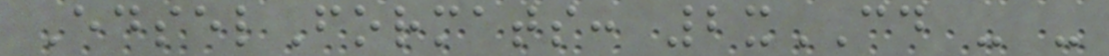EdselFormats: 2xCD - -
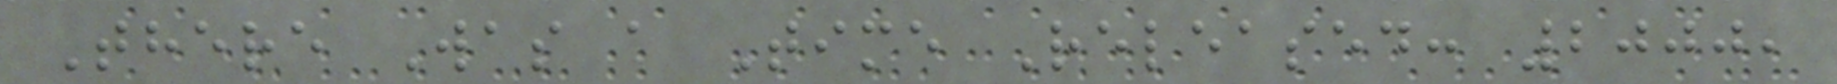There Was a Time Released: 2000,
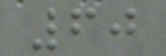60
